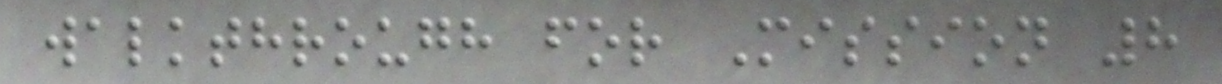walkthrough for Mission 8
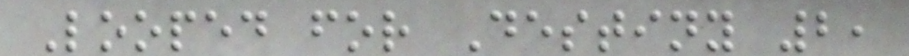Looped for Destiny 2,
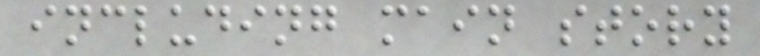including main story
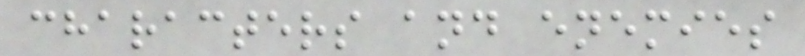characters and enemies
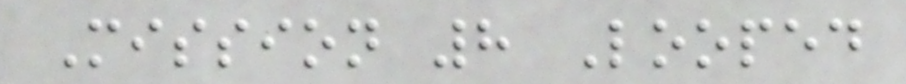Mission 8 Looped
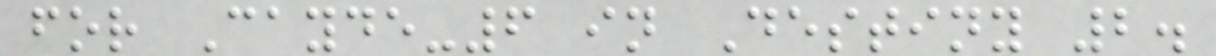for Cayde-6 in Destiny 2.
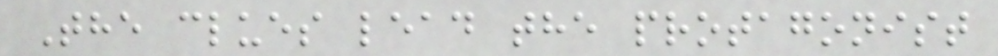The clues lead the protagonist
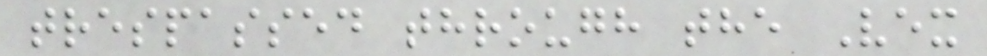trespassed through the Vex
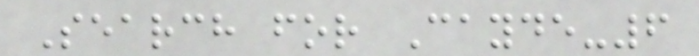Search for Cayde-6
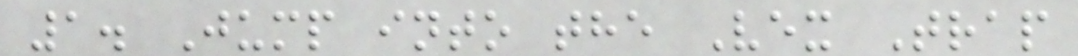1. Jump into the Vex Trap
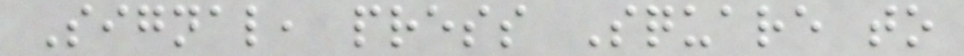Signal, press Square to
